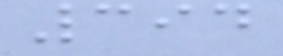394
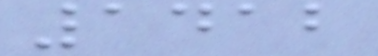1412
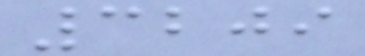3209
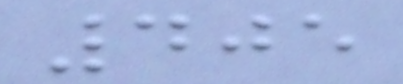405
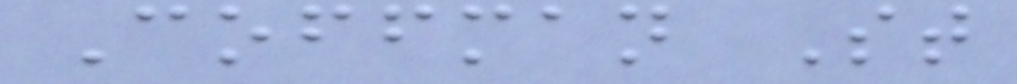Coffman St
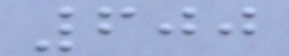600
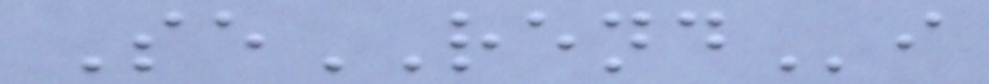SeRENDi
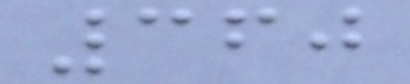360
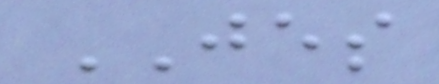JES
